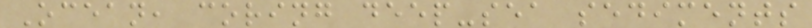Ocean, coring deep-sea sediments
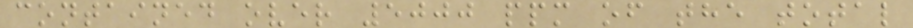contained over 5000 ppm of the total
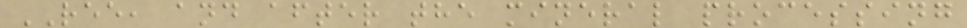REE, and after the mineral processing
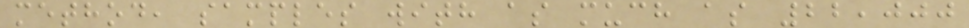method, samples with as much as 22,000
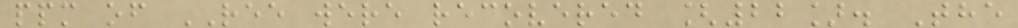ppm of REE were recovered [22]. The
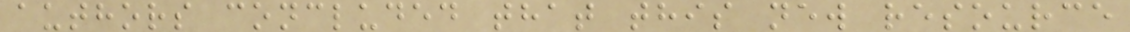authors concluded that this new resource
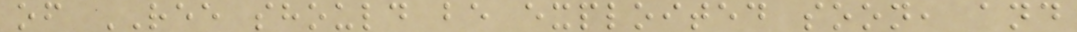of REE should be exploited soon, and
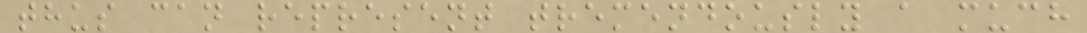thus can represent tremendously a much
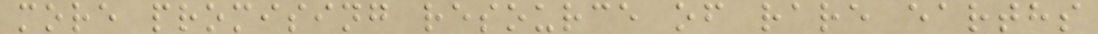more promising resource of rare earths
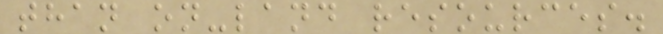than on-land resources.
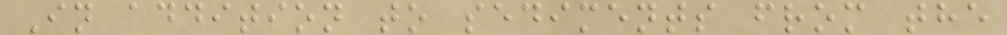In addition to sediments from the
